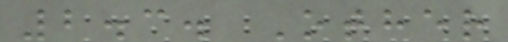2.3. Other
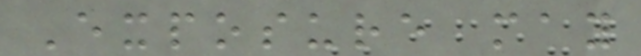Exposure may
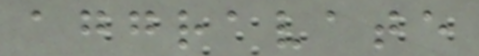aggravate
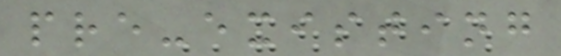pre-existing
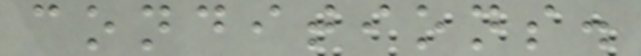conditions.
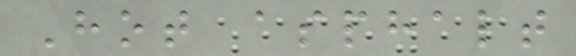Hot asphalt
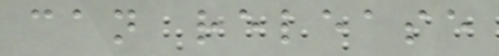can release
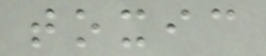toxic
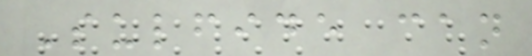Sulfide can
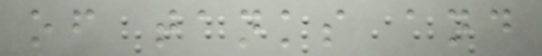of tanks and
